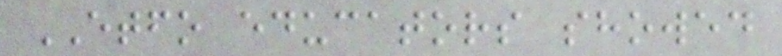ETFO educators showed
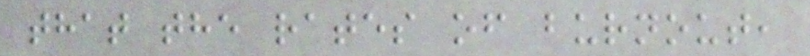that the rates of burnout,
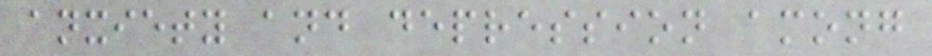anxiety and depression among
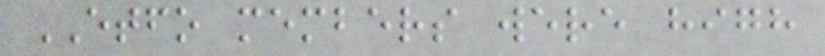ETFO members were high
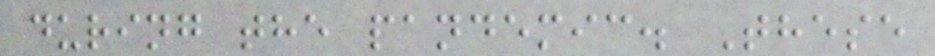during the pandemic. These
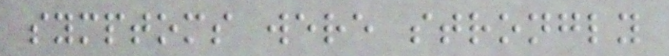symptoms were strongly
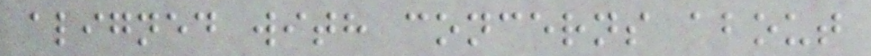aligned with concerns about
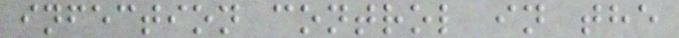infection control in the
